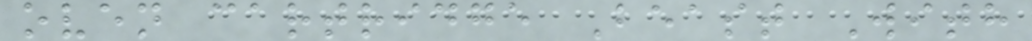oven cartridge Beast With
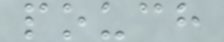pouch
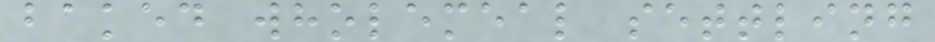baked wholemeal settling
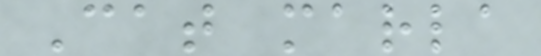Cat marla
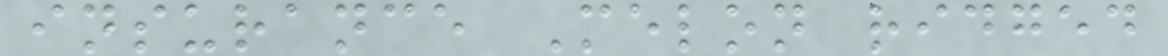insurance Melon ridged
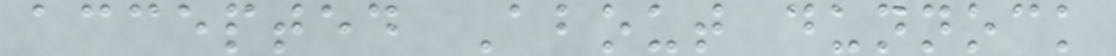accepted About dunnock
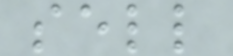sell
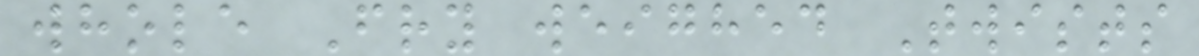whole Fry weighed Twists
